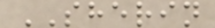SHERIN
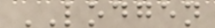LODGEN
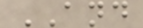AND
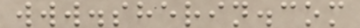www.sherin.com
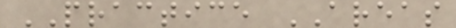PRACTICE AREAS
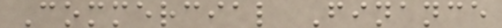Commercial Finance
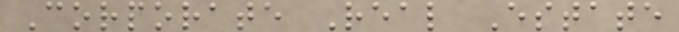Corporate Real Estate
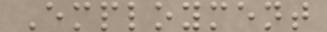Employment
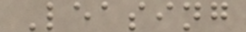Leasing
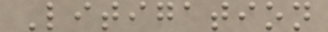Litigation
